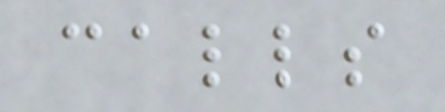calls
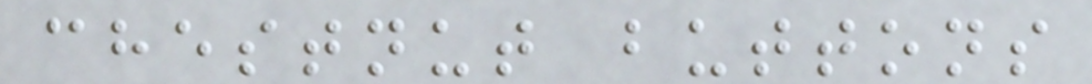chestnut buttons
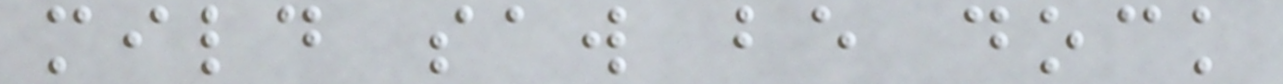mild saw be dock
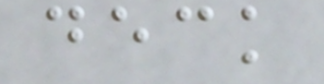deck
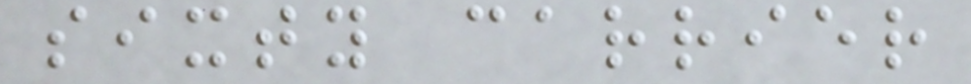sixty carrier
